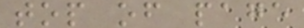top of page
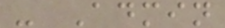- Admin
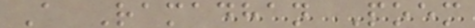A Ramadhan Poem
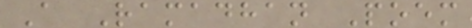A Ramadhan Poem
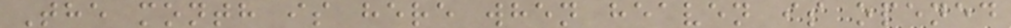The month is here when heaven is opened
